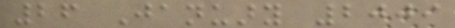26 January 2009
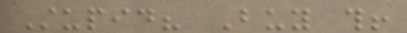Stupid? Buy this!
